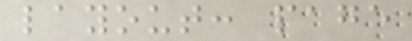layout: page
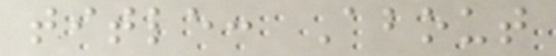title: About
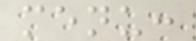menu:
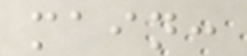main:
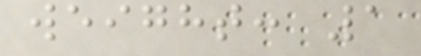weight: 1
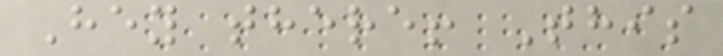Hey there! This
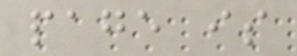page is
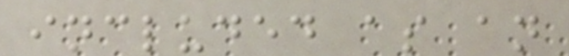included as an
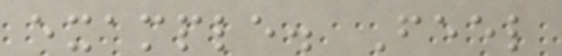example. Feel
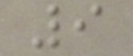9
